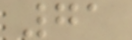71
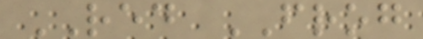RED FROG
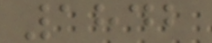1842
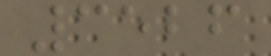3526
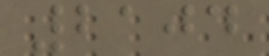2104
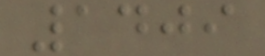1409
